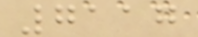7117
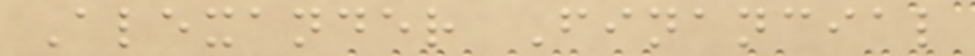Alexander Financial
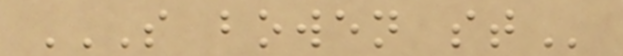S BOWEN ST
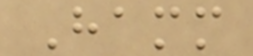Hamm
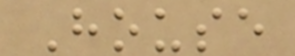House
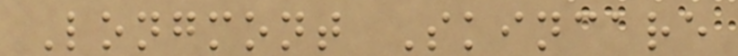Longmont Skincare
